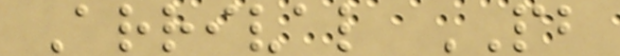Arrival PB
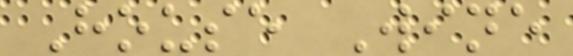House Wine
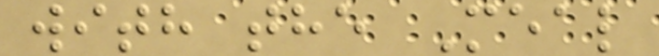with the Meal
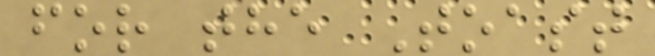for the Toast
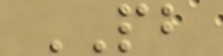PB
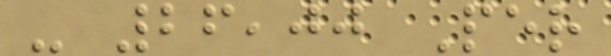- 26,00 Per
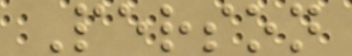Person
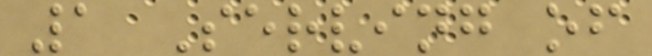1 Serving of
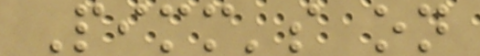Pimm's on
